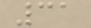31
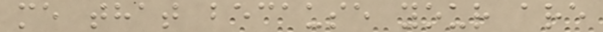me that because your are
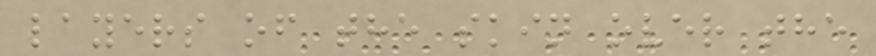layers of the skin over the
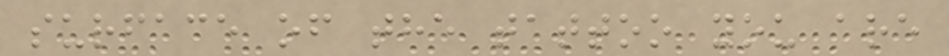surface of the tattoo you are
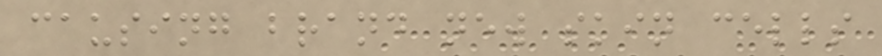causing brand new skin cells
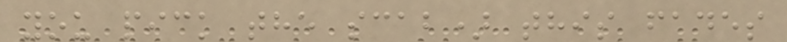you pick the scab) this fades
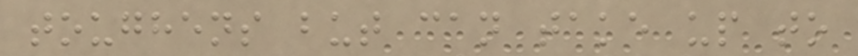toughens but can take up to
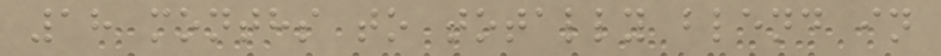18 months to totally blend in
